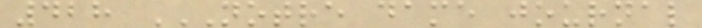428 NOTRE DAME JOURNAL
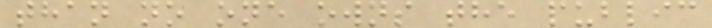than no one owns the public
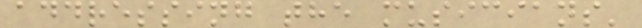addressing the musicians'
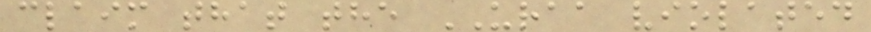claim that the URAA violated
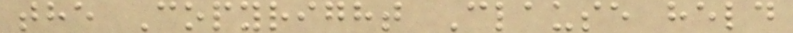the Copyright Clause held
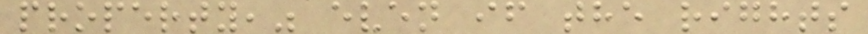property," even if the rights
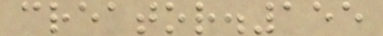creator.155
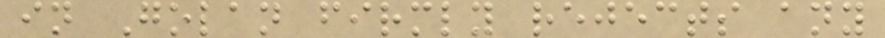in Golan firmly rejects any
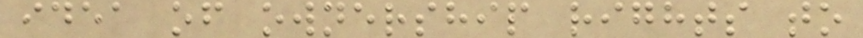idea of ownership rights to
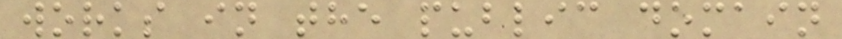works in the public domain
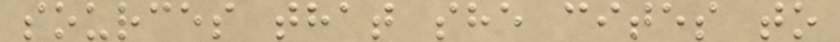sources that she cites to
